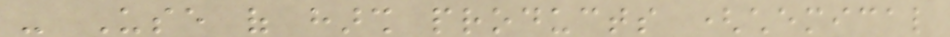- Use of harsh products (chemical
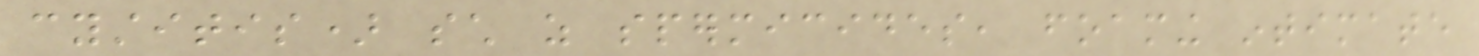cystitis) such as spermicides, foaming intimate
